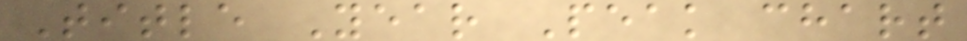Title Year Peak chart
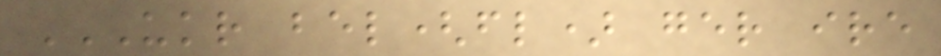UKR BEL(FL) GER IRE
